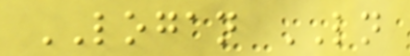LOGAN LN
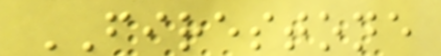FIRESTONE
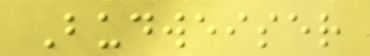Budweiser
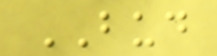BUD
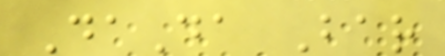DaDa Bar
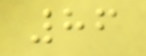86
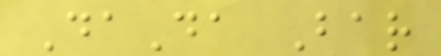DaDa Bar
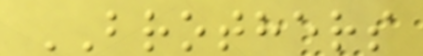BROTHERS
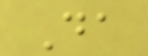Da
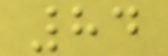84
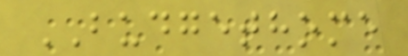BUDGETHOME
